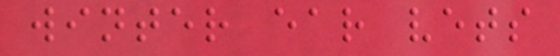winter ear vets
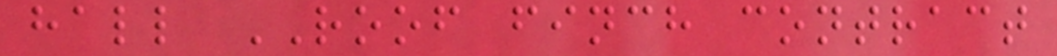hall ROOF finch contract
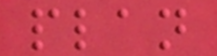plan
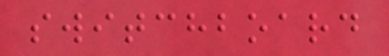switchboard
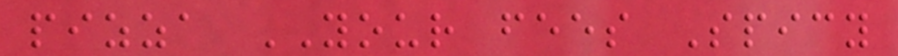pizza YOUR fees Spicy
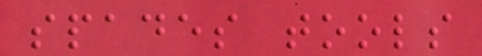spades tools
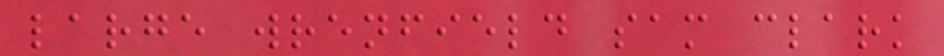large wrenfield sam clark
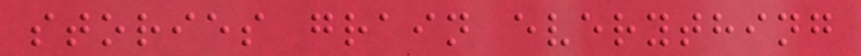stories grain everything
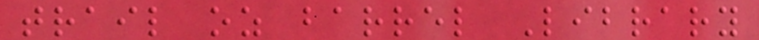trail oz barrel Library
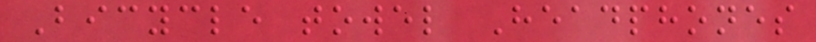Bicycle towel Headphones
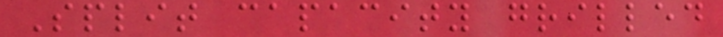Split capacity grilled
